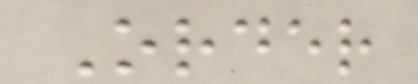Order
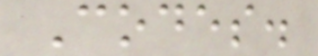Codes.
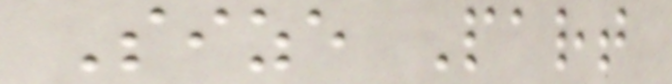Size Part
